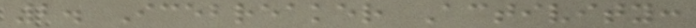2. Icebreaker Activity:
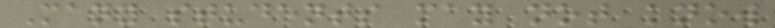Many students may not know
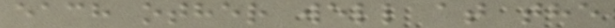each other well at the
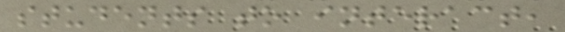students to interact,
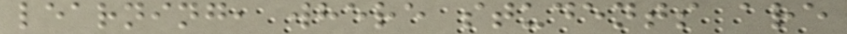learning, where students are
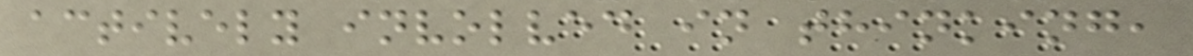actively involved in thinking,
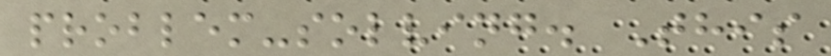problem-solving. This
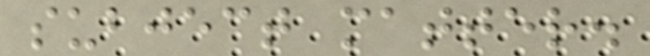subject matter.
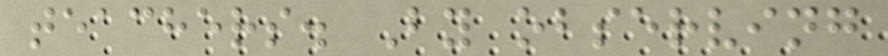teachers. By observing
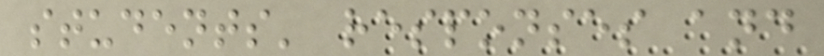students' responses and
